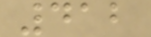412
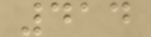414
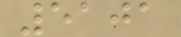5101
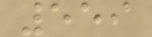559
